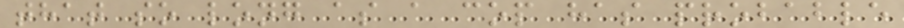that so long as a cop has probable
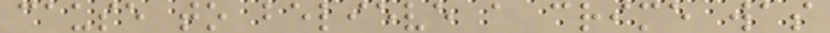cause to believe a crime was
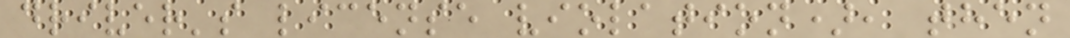driver's license violation), then
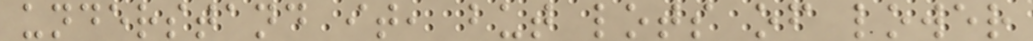understand it, but lots of lower
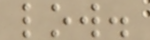low.
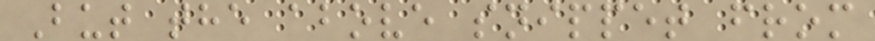But the above snippet from
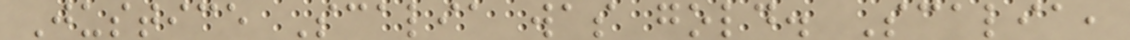Justice Scalia was gold. Scalia,
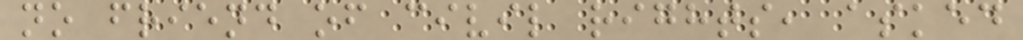no friend of civil rights, asked
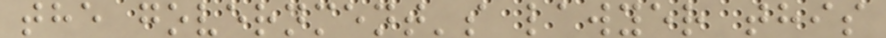the government's lawyer this
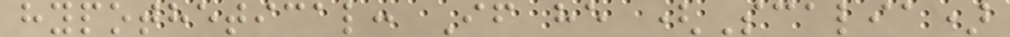hypothetical: If he (Scalia)
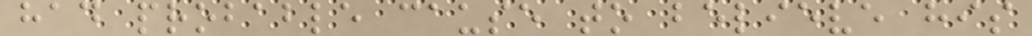had probable cause to believe his
